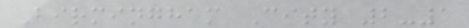Birmingham City 2-1
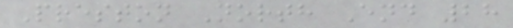Preston North End 28
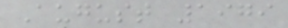August 1979
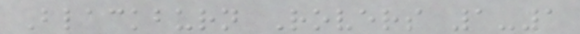Blackburn Rovers 1-1
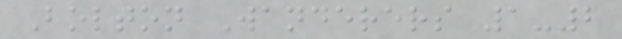Bolton Wanderers 1-2
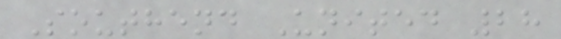Southend United 28
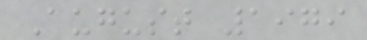August 1979
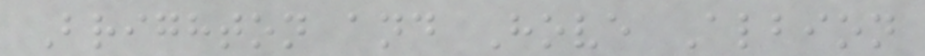Brighton and Hove Albion
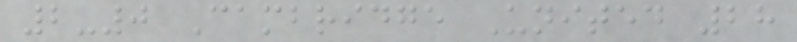2-0 Cambridge United 28
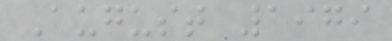August 1979
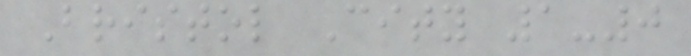Bristol City 1-0
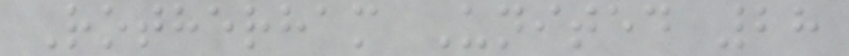Rotherham United 28
